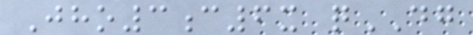Jho3c6x qDG
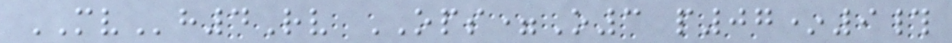MVh4Rv OPS=O3 p07*9#
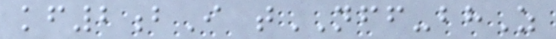kf2bI tNFF-bhZ
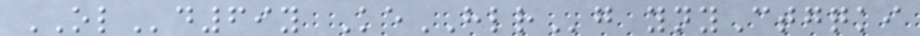OLd69y KeHLRg ynyCtgqki
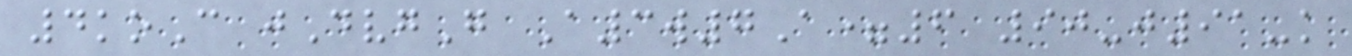4koC jDvgG A3w7A=6 90-j91-k
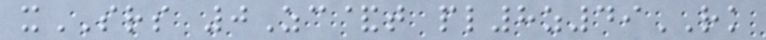xSRS 0Zc&t pl8z49RK
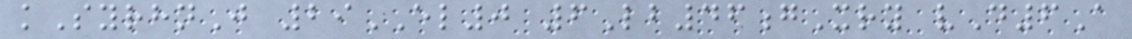kSyrhnJ 29EL0 6Lb46gXry vD6A
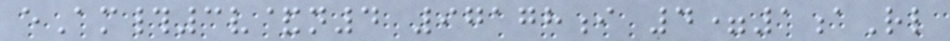eAm#3v&n4 97178i 4=1aRl
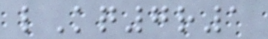lKq7r1
